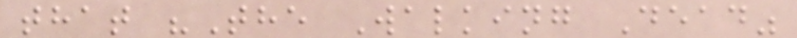that "The Walking Dead"
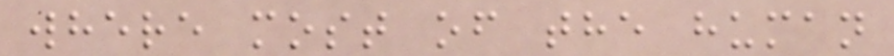where most of the human
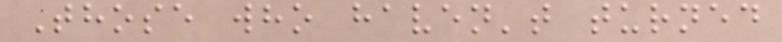Those who haven't turned
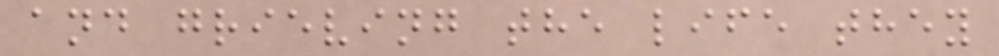and grieving the life they
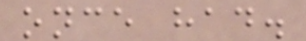once had.
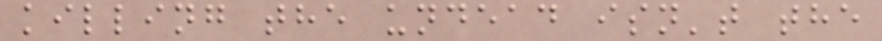killing the undead isn't the
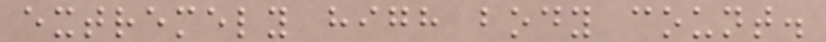extremely high body count.
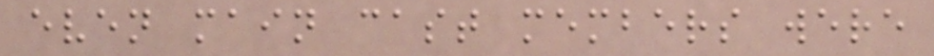even main cast members were
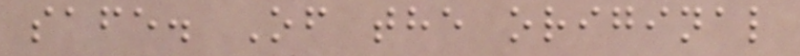safe. Of the original
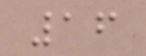16
